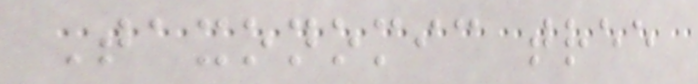Taxonomic tree
